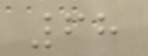68
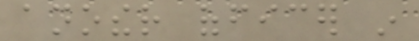another officer in
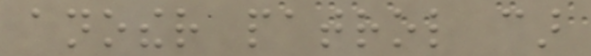another patrol car
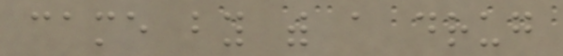came by with a drug
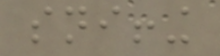sniffing
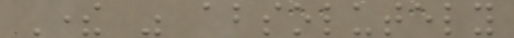There was absolutely
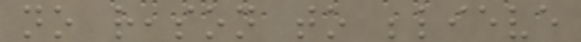no reason to believe
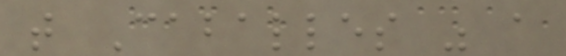that Caballes was a
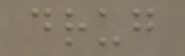drug
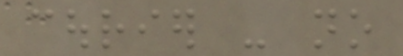courier - no
